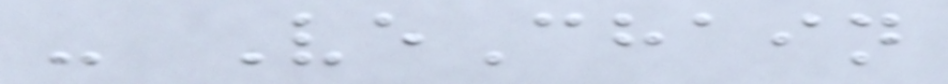- VeChain
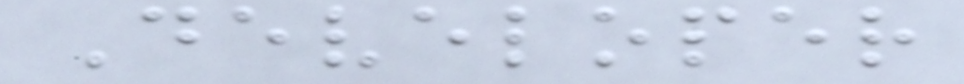Developer
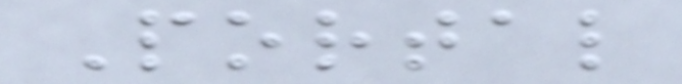Portal
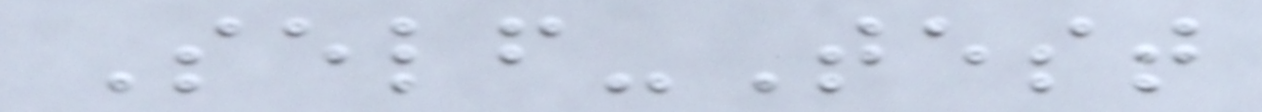Self-Test
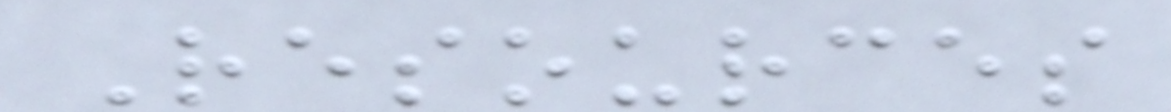Resources
